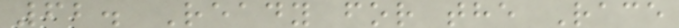62. Ready for the Race
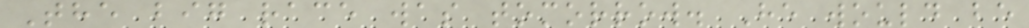The big race was tomorrow. He would be
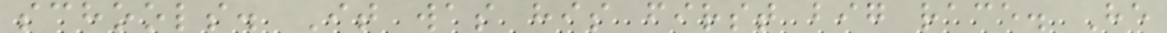schools. It was his first big race. He
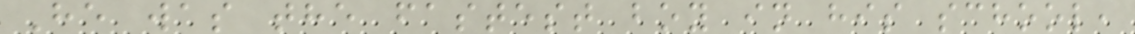He was the fastest boy in his school,
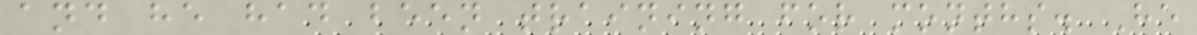and he had been training for months. He
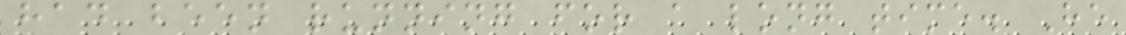had been running for a long time. He
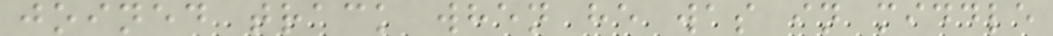joined track when he was in middle
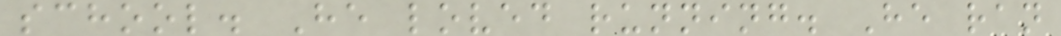school. He loved running. He ran
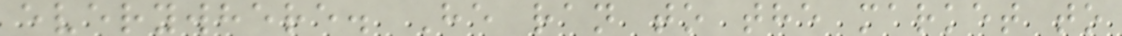everywhere. He ran to the market to
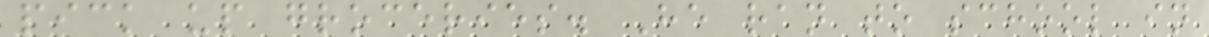pick up groceries. He ran to school in
